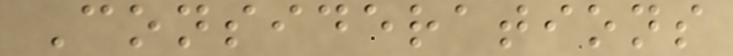Considerations
